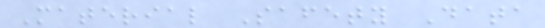Material Safety Data
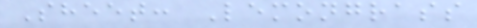Sheet: Lemongrass
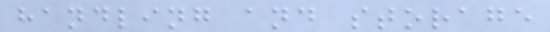handling and storage
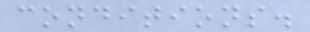conditions.
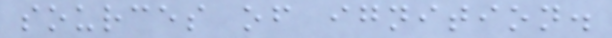sources of ignition.
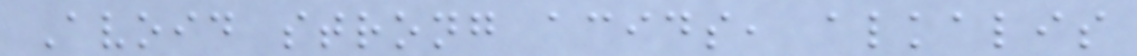Avoid strong acids, alkalis
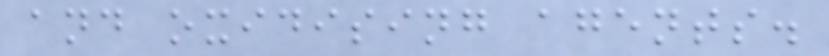and oxidising agents.
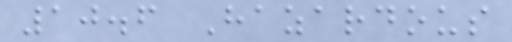10.6 Hazardous
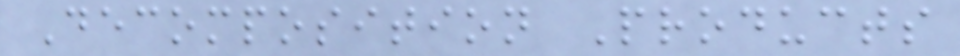Decomposition Products
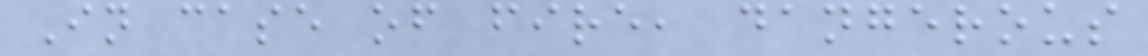In case of fire, dangerous
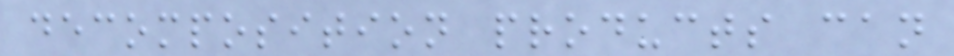decomposition products can
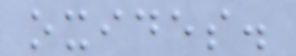oxides.
